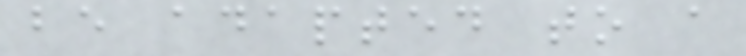be adapted to a
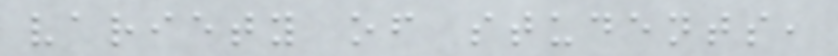variety of students,
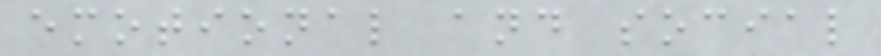emotional and social
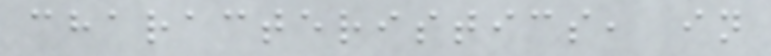characteristics, in
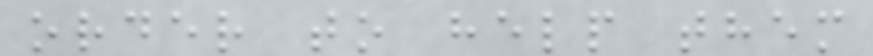order to help them
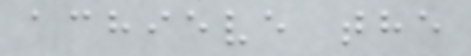achieve the
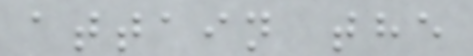attain the
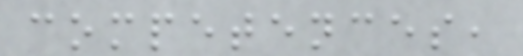competences,
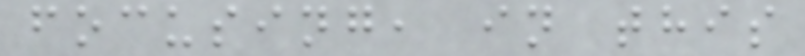focusing, in this
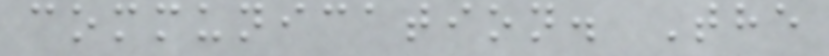communication. The
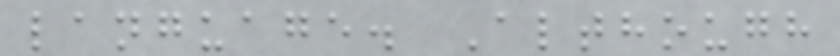language. Although
